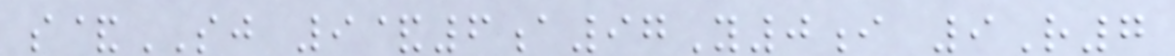s&SJ 9&6a97Y0i 9R7
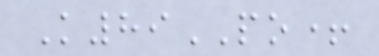K89PO+
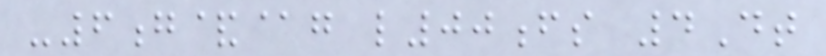-6g&@g l00fs 4Dt
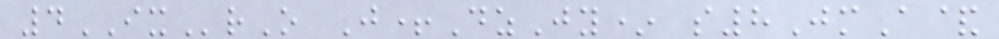4IXrO J+DzJy* s8JmA&
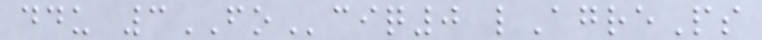ddu 3FOciq0 lAgrePs
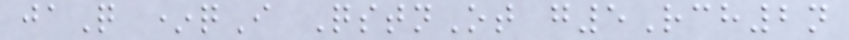jaQ *qI QstnOt g5Rch2n
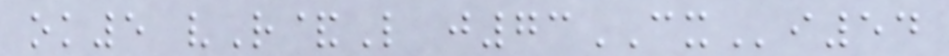ok5 vR&L j73CXi54
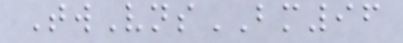TwVnsBM96
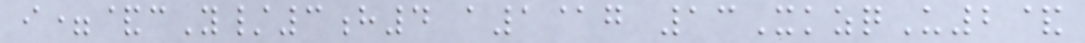i=&cY/3h4 a1@g 13XkzqU2&
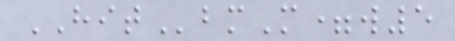HITbmM=w5
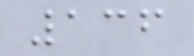136
